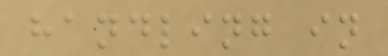handling in
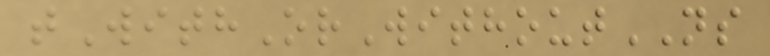tWithOrWithoutNS
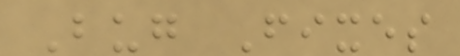Bug Fixes
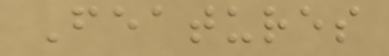Features
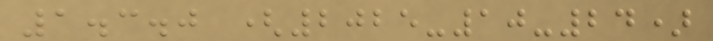1.3.0 (2025-10-24)
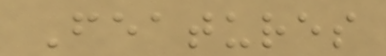Features
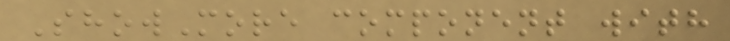ShowMore component with
